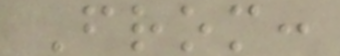From:
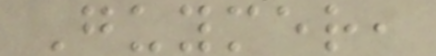Guymer,
